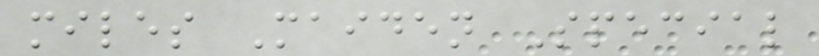miles Maiden Special
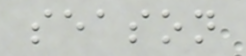season
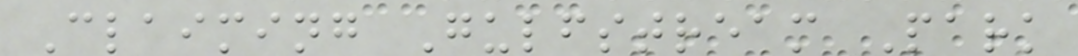Claiming Gulfstream Park
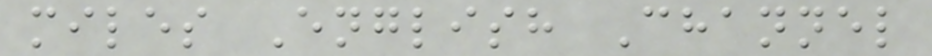miles English Channel
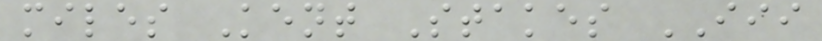miles Kent Stakes III
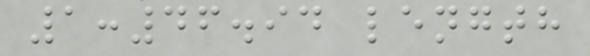1:46.94 length
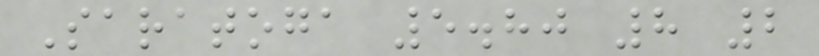Saratoga 5.80 8 2
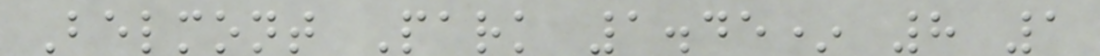Belmont Park 1.45* 8 1
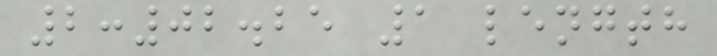2:02.25 1 length
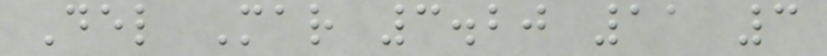Del Mar 3.20 11 3
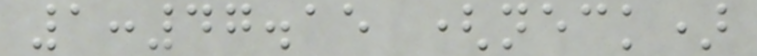1:47.15 (neck)
